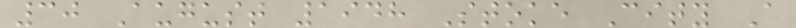30 August 1948 Stoke City A
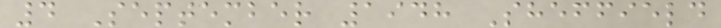4 September 1948 Sheffield
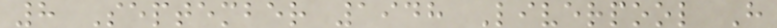8 September 1948 Liverpool H
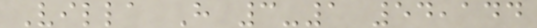Villa H 3-1 54,144
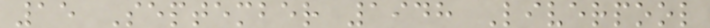15 September 1948 Liverpool
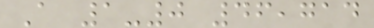A 1-0 46,714
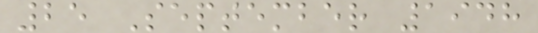25 September 1948
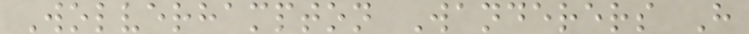Wolverhampton Wanderers H
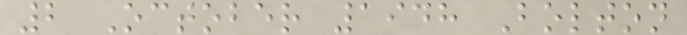2 October 1948 Bolton
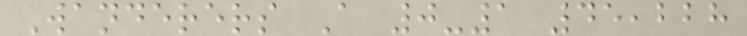Wanderers A 0-1 45,228
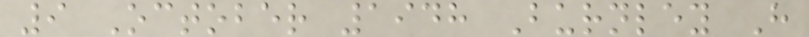9 October 1948 Burnley H
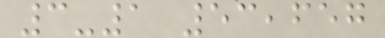3-1 53,657
